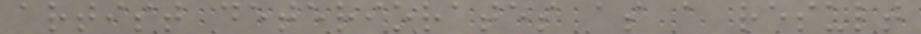artist deteriorates as a result
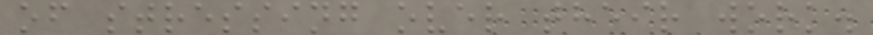of stressing over their work.
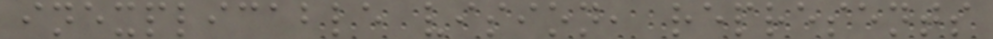inexplicable vision, represents
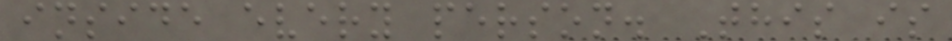inside every person. This is
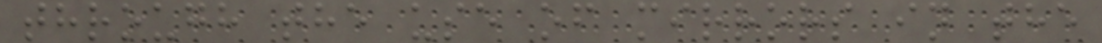through the use of mirrors in the
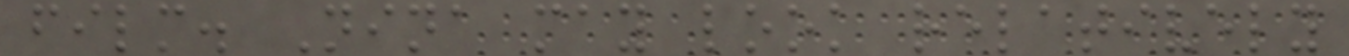film. Nina may look relatively
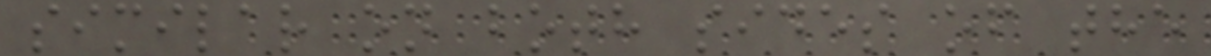similar on both sides of the
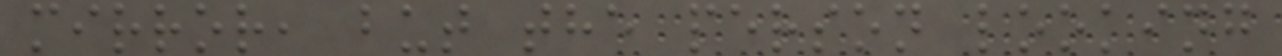mirror, but the person looking
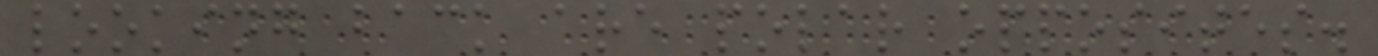looking back are polar opposites.
